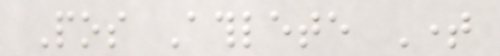Pos Athlete Time
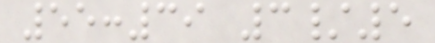55:39 3/5
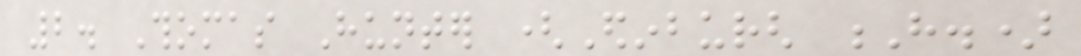2. Thomas Hunter (Edinburgh H.)
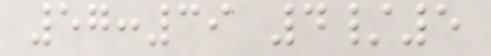57:39 4/5
